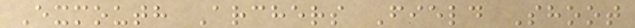Exmouth Archers Field Shoot
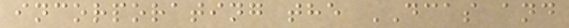incorporating the DCAS and
